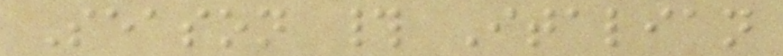Season # Italian
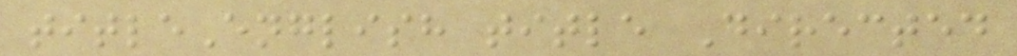titleEnglish title Directed
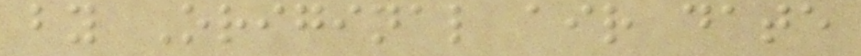by Original air date
